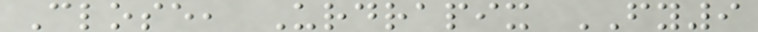Close, Urdrapix FY9
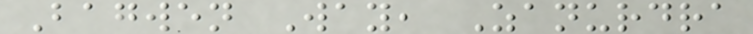Bagwen Way, Zanurdra
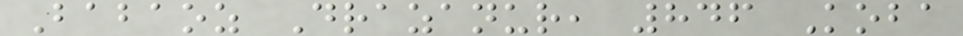Babaoz Drazanur, 846 Koba
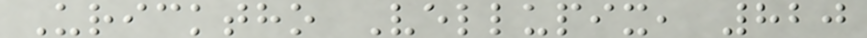Uricktho Vellupix, 820
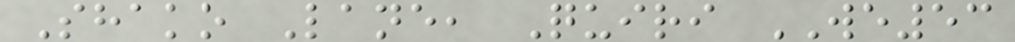Shako Lane, Quiri WE53
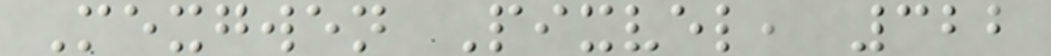Mexgwen Pixvel, 322
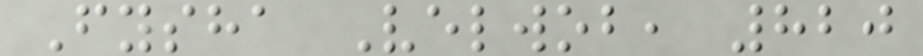Fysha Velwob, 820
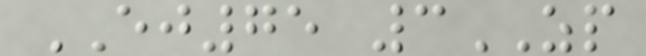EJ75 3ZP
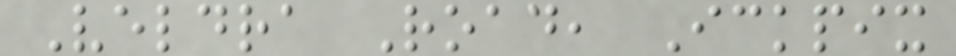Veldra Road, Ickpix
